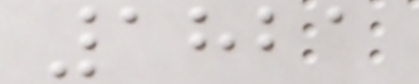1821
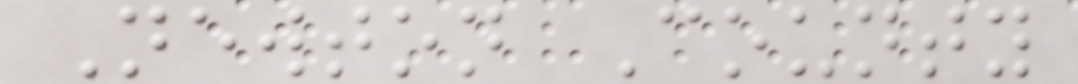Newton County
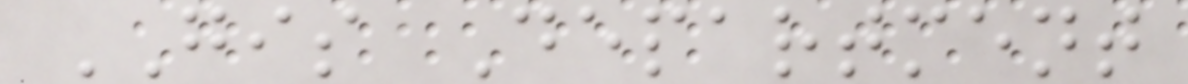GIS Department
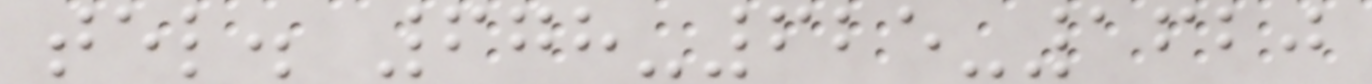tel. 678-625-1620
